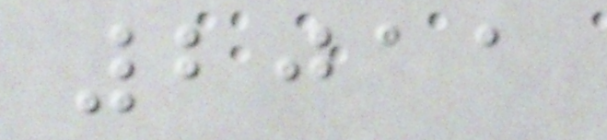2011
